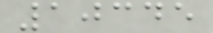10345
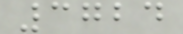3724
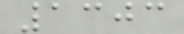1303
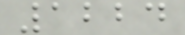1224
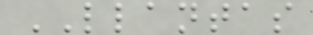LLANTAS
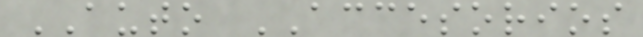AUTO ACCESORIOS
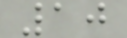10
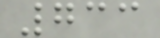733
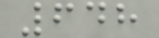648
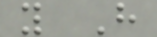y H
